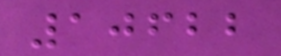10622
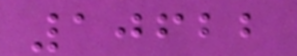10622
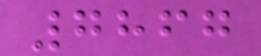7867
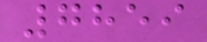7859
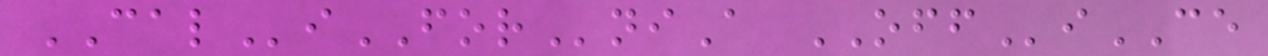CALiFORniA OFFiCE
